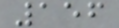156
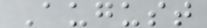August
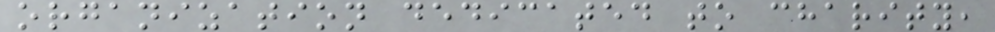organization dedicated to charity,
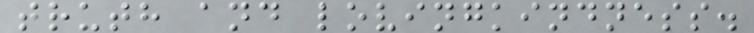truth and lovingkindness.
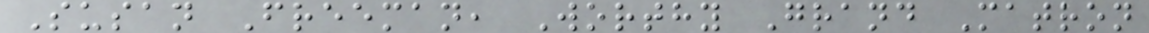Susan Freeman, Worthy Grand Matron
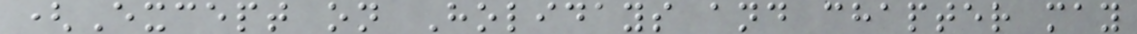(Except on Holidays and chapter may
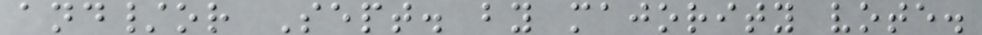and/or Sept. by majority vote.
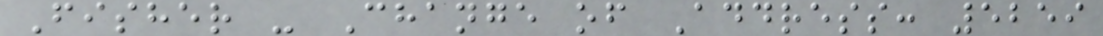Fisher - Change of Address: 5259
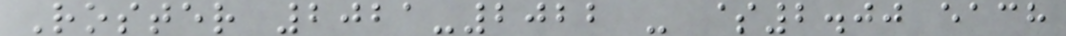Roster 2021-2022 - $2.00 each
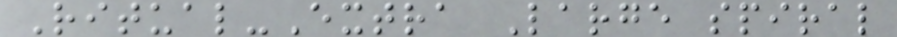Ritual-Extra Large spiral
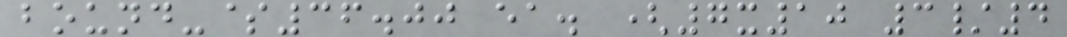bound-$36.00 ea. (7x10 3/4
